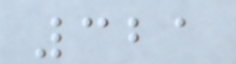321
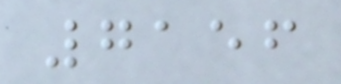7156
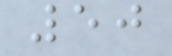50
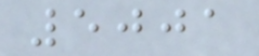5001
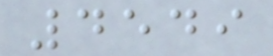4549
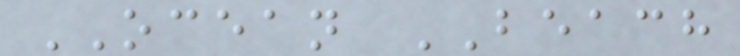OCEAN BEACH
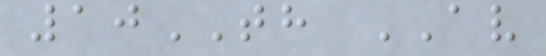10TH AV
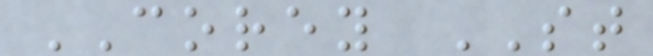COREY ST
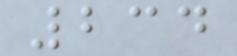234
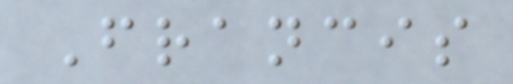Francis
